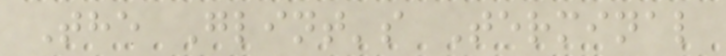The Glint's Terminal
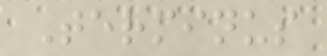Terminus
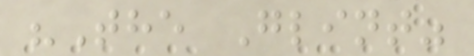"The Glint"
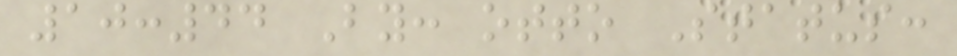10:44 By: otto Status:
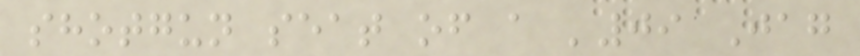shotgun seat of a '09 Jag
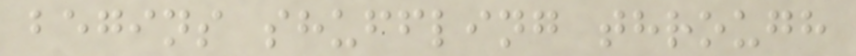begins shuffling through
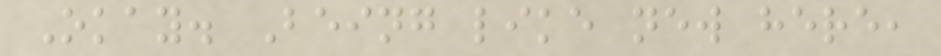Okay. Being like new here,
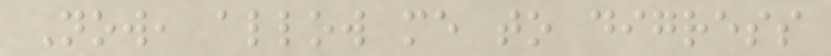Now, allow me to digress
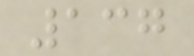137
